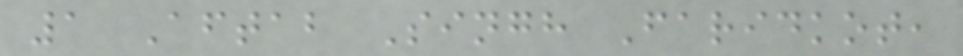1 Aftab Singh Faridkot,
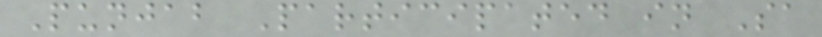Punjab Participated in Sa
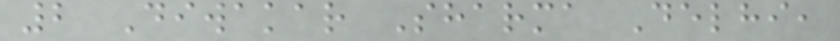2 Diwakar Sharma Delhi,
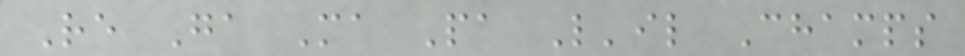Re Ga Ma Pa L'il Champs
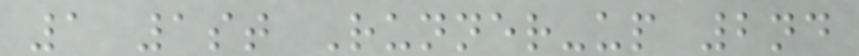1 1st Runner-up 2nd
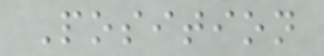Position
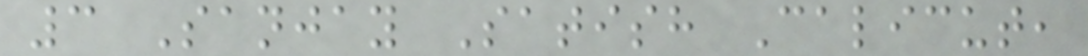3 Sanjay Satish Calicut,
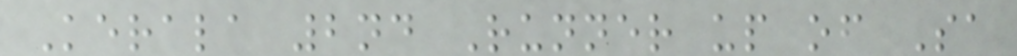Kerala 2nd Runner up of Sa
